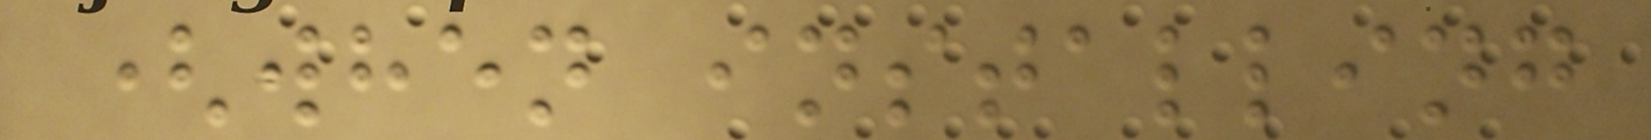(when installing
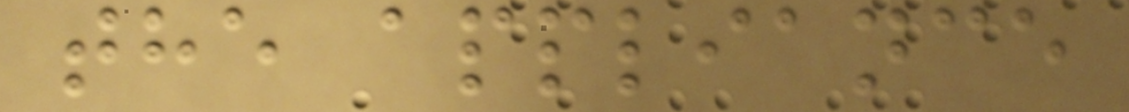the appliance
